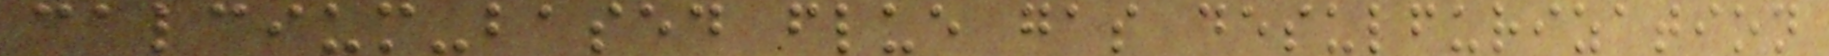calcium-based flue gas desulfurization
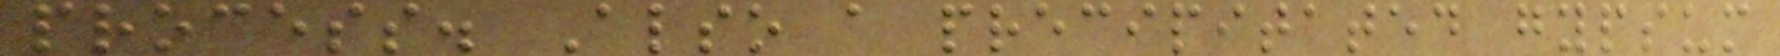process. Also a precipitated gypsum
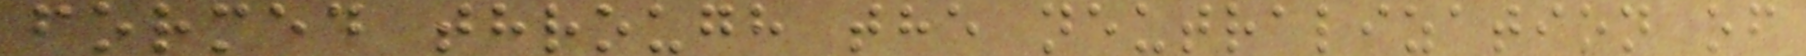formed through the neutralization of
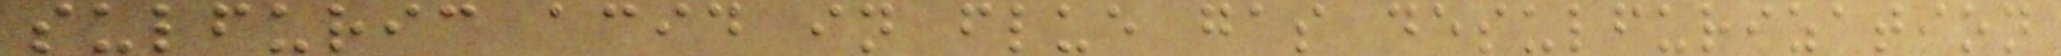sulfuric acid in flue gas desulfurization
